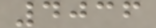4036
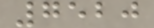7520
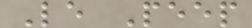Le Peep
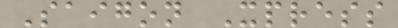Saigon Xpress
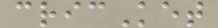cricKet
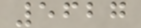5627
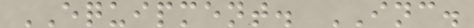EQUIPMENT. INC.
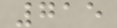715
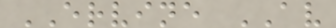ERVINE AV
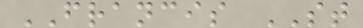FRANCIS ST
